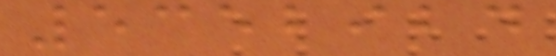5352924
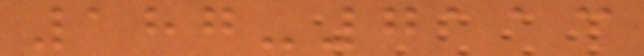187-7113
